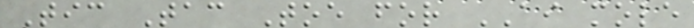Tic Tac Toe for AI mole
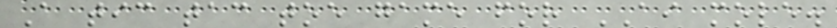A tic tac toe game for AI mole.
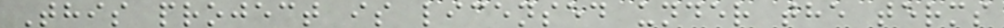This project is licensed under the terms
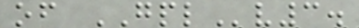of GPLv3.
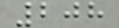208
